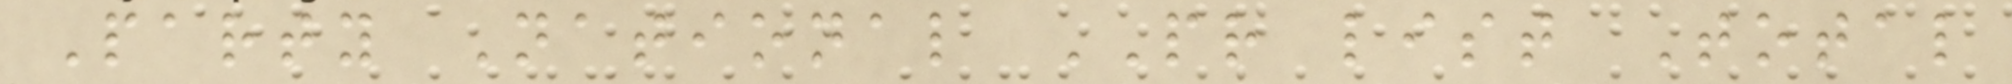Party National PR list Total
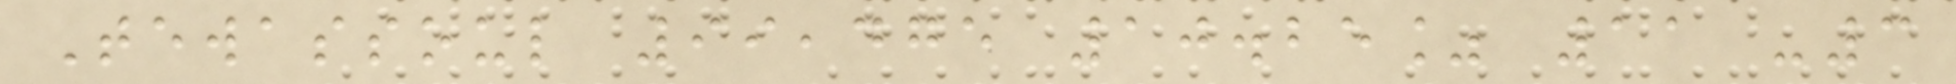Tewassoul 99,475 10.25% 11 -3
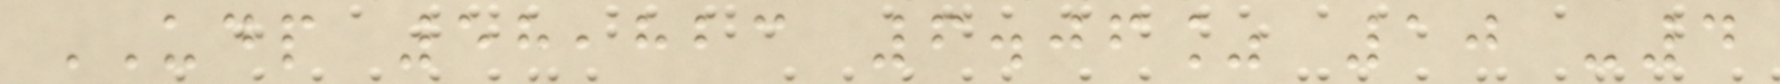UDP 58,823 6.06% 10 -4
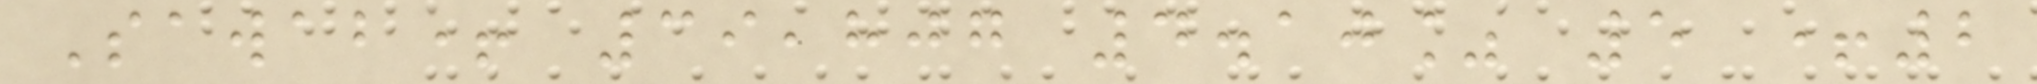Sawab+ 39,807 4.10% 5 +2
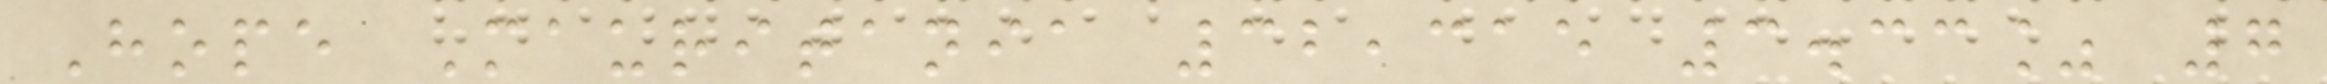Hope Mauritania 32,315 3.33% 7
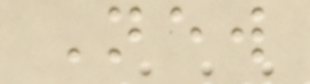New
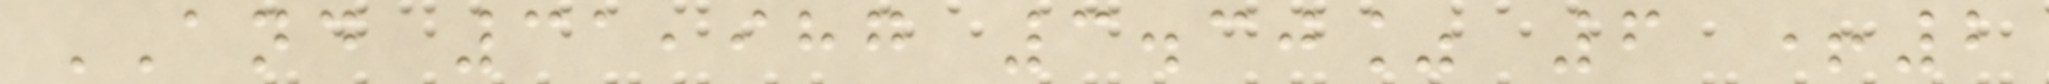AND 31,987 3.30% 6 +2
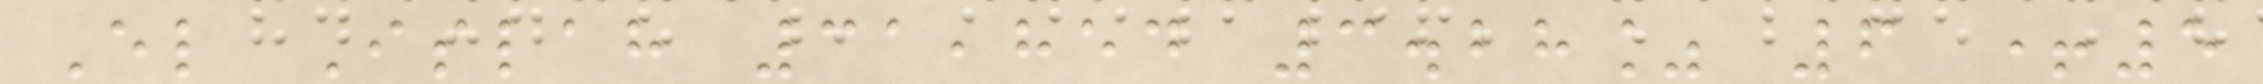El Islah 31,854 3.28% 6 +5
